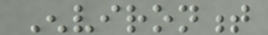Environment
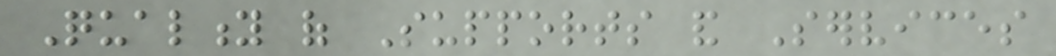Quality of Supports and Services
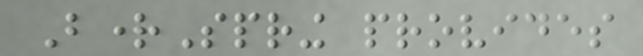BrightSpring provides
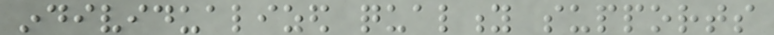individualized quality supports
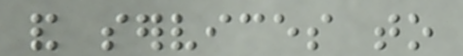and services to
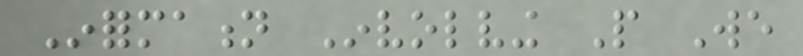Information Involving People We
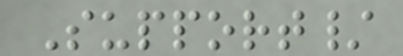Support/
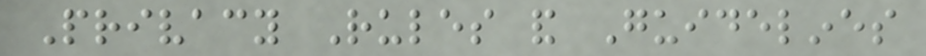Privacy Rules and Guidelines
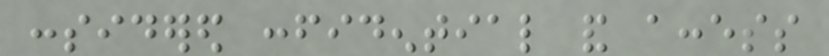considered confidential and access
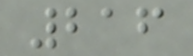216
